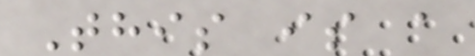This is a
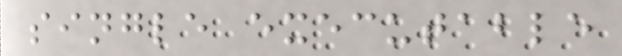single executable
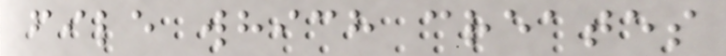file which creates
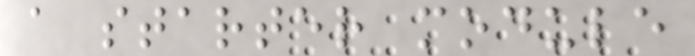a starter module
